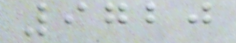9720
